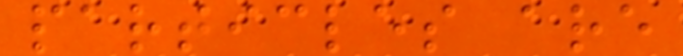particles are
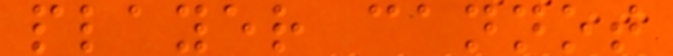player cannot
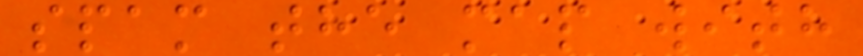spam the map with
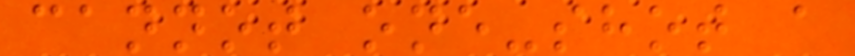cannot one-shot a
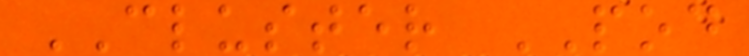CLUSTER POD
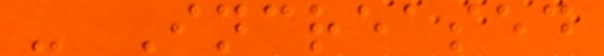- Increased
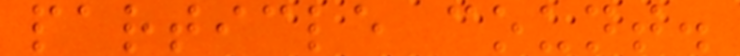particle count.
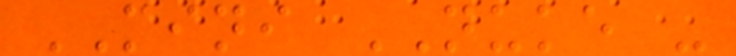MINI NUKE -
